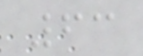63
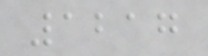1217
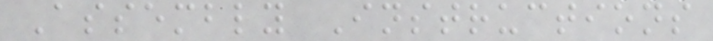Assembly Instructions
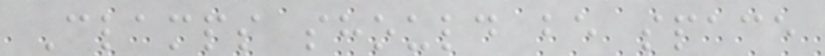Clamps should be space
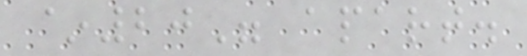~20" apart.
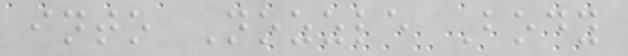into Nozzle Body
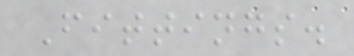Fittings.
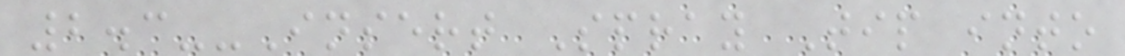2.3--Insert Spray Tip into
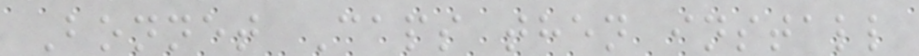Bonnet Caps then install
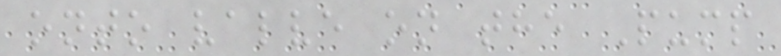onto valve on the Pump
